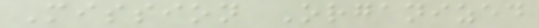Mission Organized
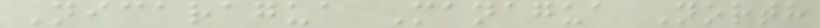Nicaragua Managua North
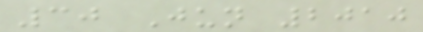30 Jun 2010
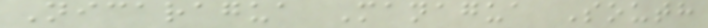Nicaragua Managua South
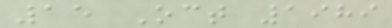15 Oct 1989
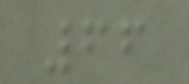66
